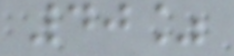40%
